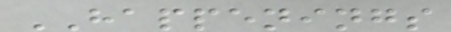HAPPENINGS
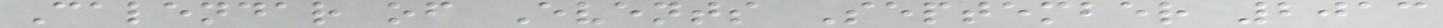Calendar of Events September 2013
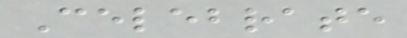Celebrate
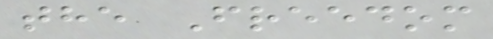the Freedom
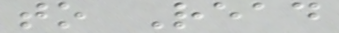to Read
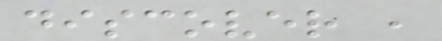discover ,
